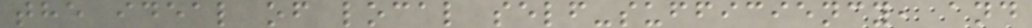the ideal of local self-sufficiency, and
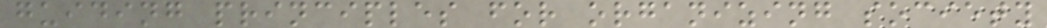guiding principles for organizing society
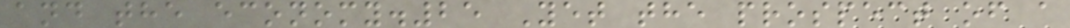and the economy.25 Yet the prospect of a
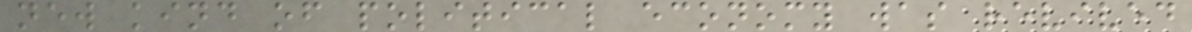new kind of political economy was revived
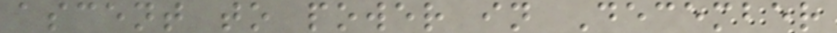ascent to power in December
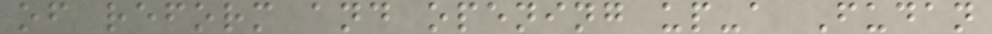of reform and opening up-a Fudan
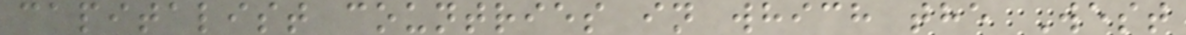capitalist countries in which the West
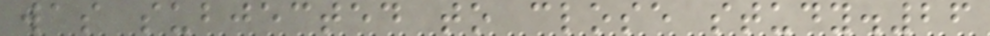was subjected to close study.26
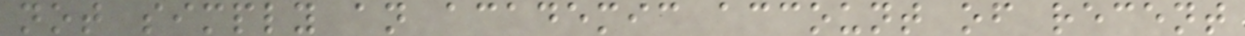not simply an academic account of recent
